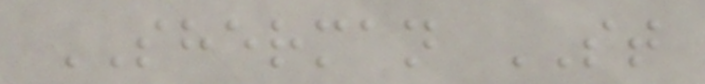SHERMAN ST
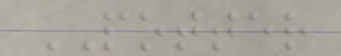POTTER
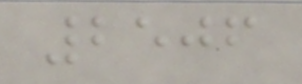2506
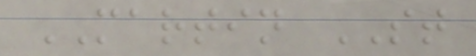MARTIN ST
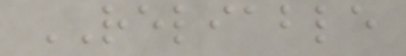RELIABLE
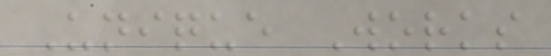Unique Works
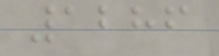1286
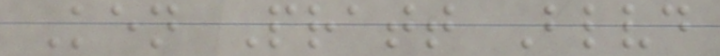Ken Pratt Blvd
